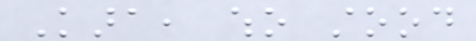Kara, who stood
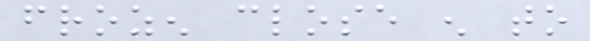frozen close enough to
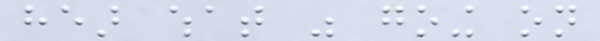hear what was going on
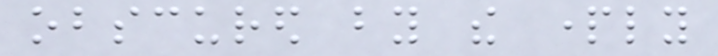obscured by the partly
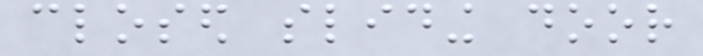closed sliding door
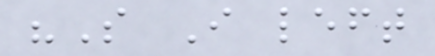"So I left
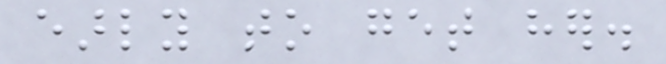early to get her.
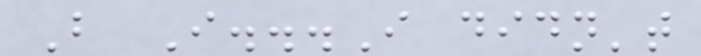But I...I didn't
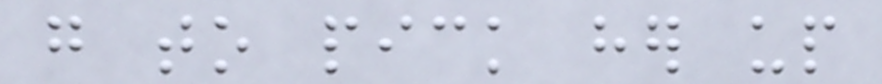go to pick her up
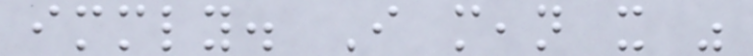immediately. I mean it was
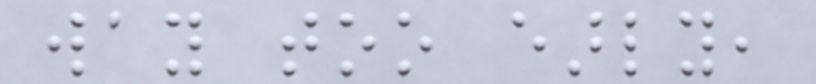way too early,
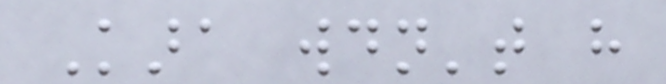Kara wouldn't have
